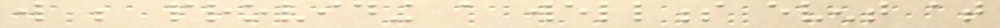will be providing a wellness event at
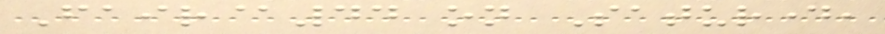Fair@44 on Saturday,
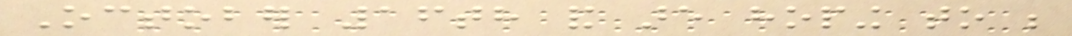October 16th and are hoping to be
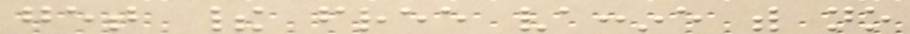get their free vaccine with no
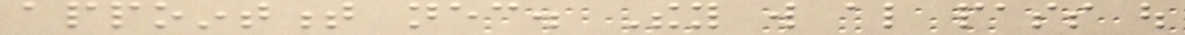appointment necessary. They will also pass out
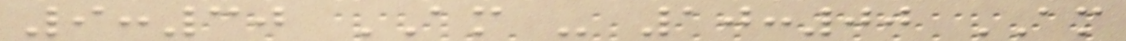9:30 AM - 10:00 AM
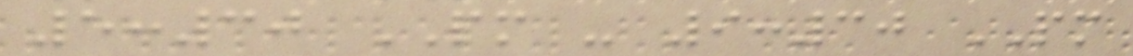5:30 PM - 9:30 PM
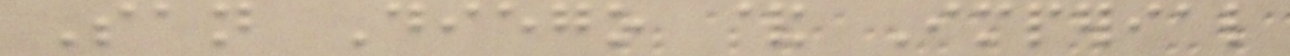San Diego & Imperial
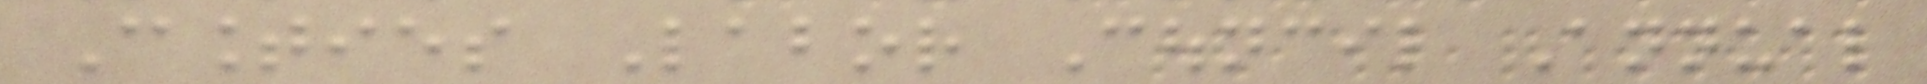Counties Labor Council Annual
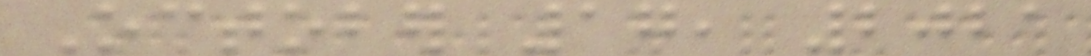October 17, 2021
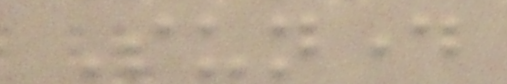Sunday
